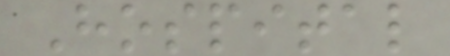Hospital
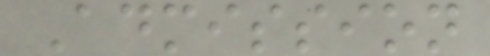Admission
